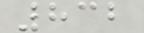832
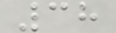38
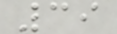39
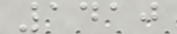1410
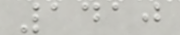1410
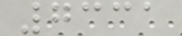7331
